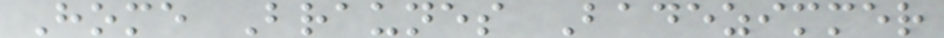Home Braunes Badezimmer
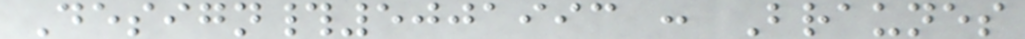Design#5001993 : Braunes
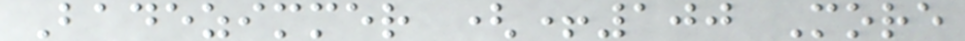Badezimmer (+100 More
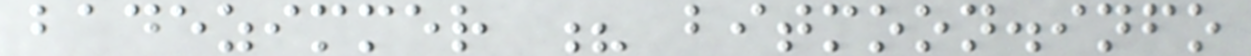badezimmer ? bitmoon.info
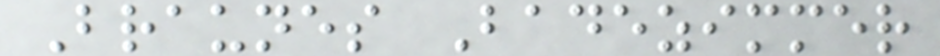Braunes Badezimmer
